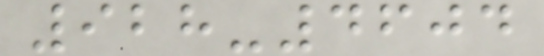928-4604
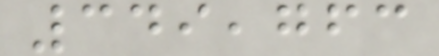349,763
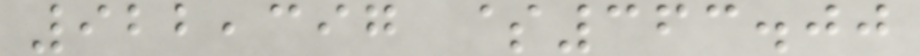922,397 $363.00
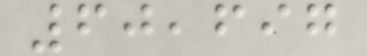60,697
